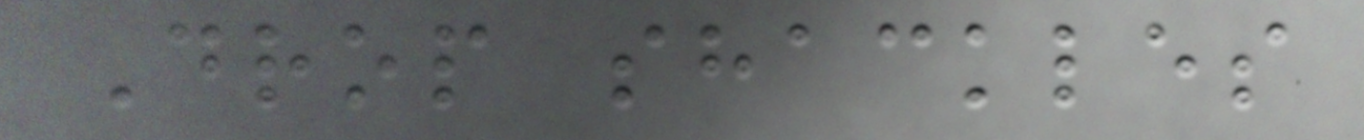Drop shackles
